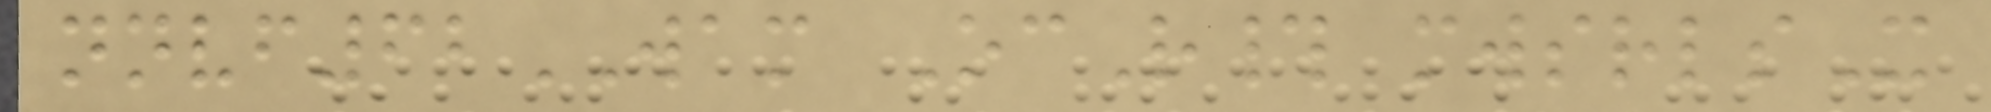nnvf62WAM OcR# mwsrlsX
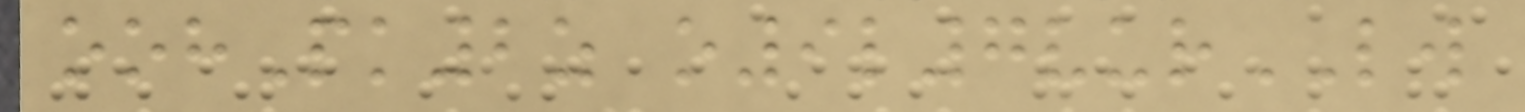oohPk2z o9l7vurLW
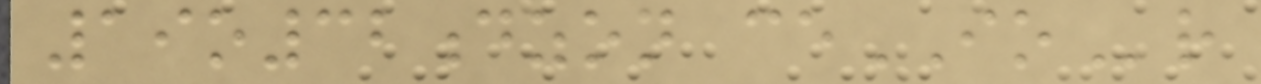19o32dzon ceIOr
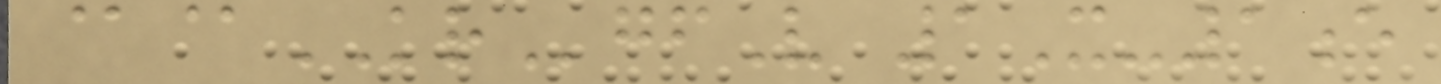@@KRgfV 1X-1e
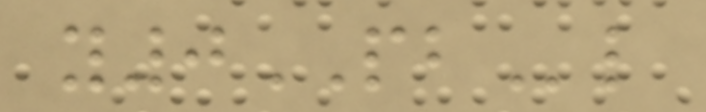y0PBl
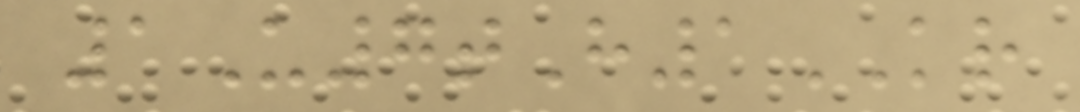1U7tH1KR
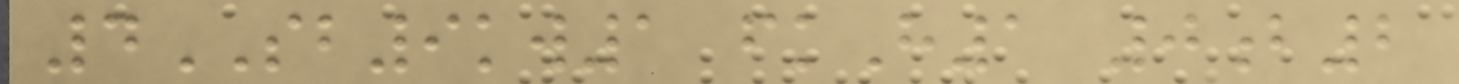4SB9kw1 fkH1 0b2
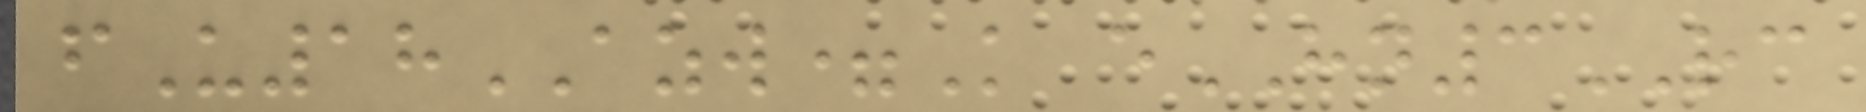fU18AZW=K eHN3RC
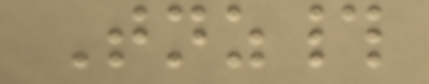Tnz#
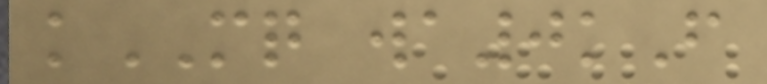kMQ wa0kF
